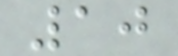10
